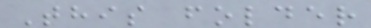This folder
